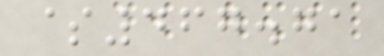$467.71
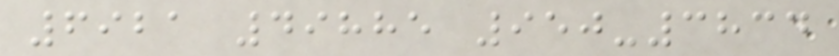6921 49885 950-3834
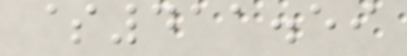$411.59
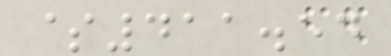$411.54
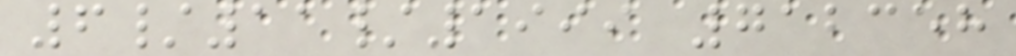6/11/1999 712358
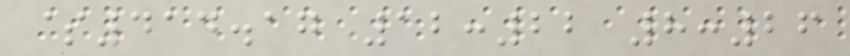$414.17 12:22 8:26
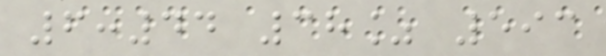6:44 38% 593
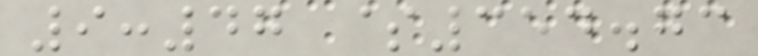9:47 $354.73
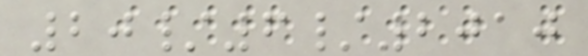20/6/2010
